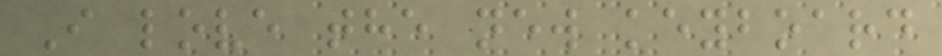I love the new keyboard
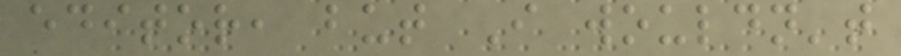editor, but I wouldn't
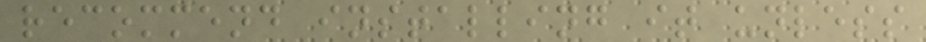recommend installing it unless
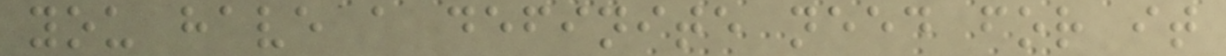you have a definite need for it
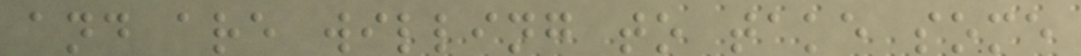and are willing to take some
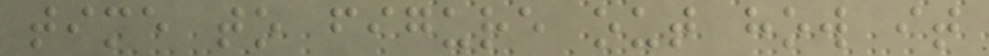time to figure out how it
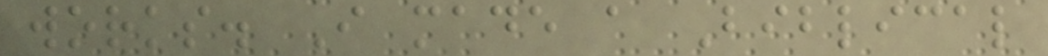works. I made a Biblical
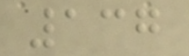137
